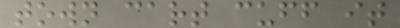town cart cuff it
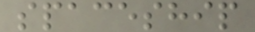spaceship
